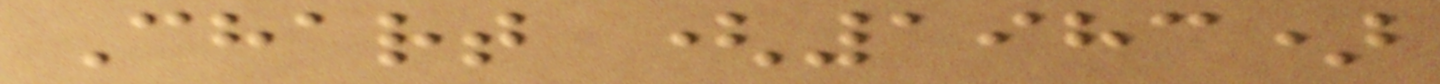Chart (1983)
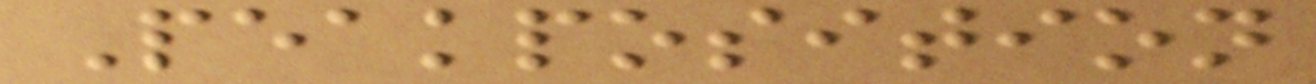Peakposition
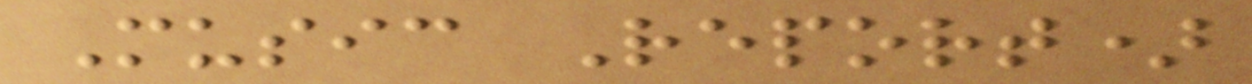Music Report)
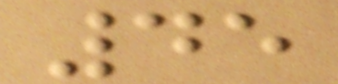45
